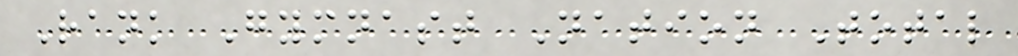Rank Gymnast Nation Total
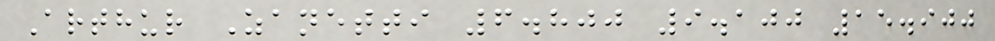Arthur Zanetti 6.800 9.100 15.900
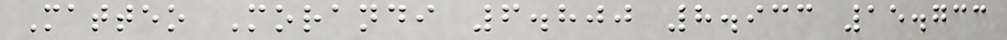Matteo Morandi 6.800 8.933 15.733
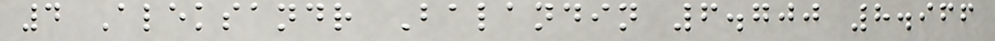4 Aleksandr Balandin 6.700 8.966
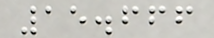15.666
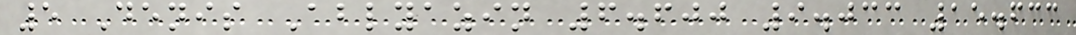5 Denis Ablyazin 6.600 9.033 15.633
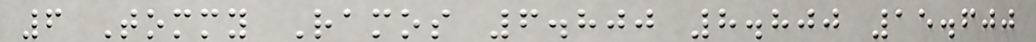6 Tommy Ramos 6.800 8.800 15.600
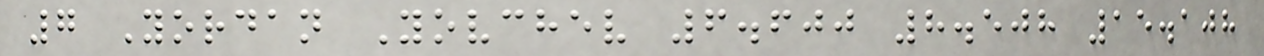7 Yordan Yovchev 6.600 8.508 15.108
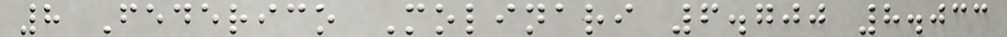8 Federico Molinari 6.700 8.033
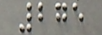275
